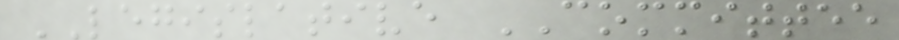LEGISLATIVE COMMITTEE
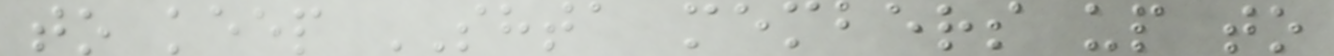to keep SHTA members up to
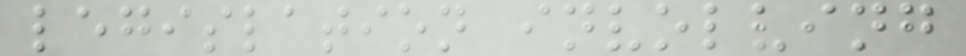legislation involving
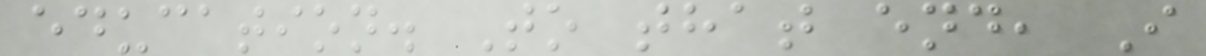education. To that end, I
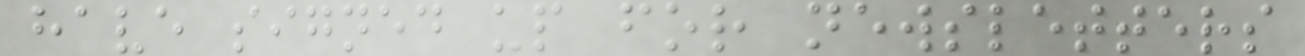have signed up for newsletters
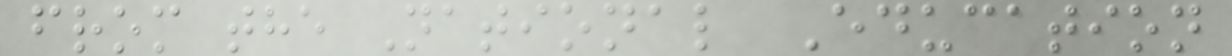from the National Education
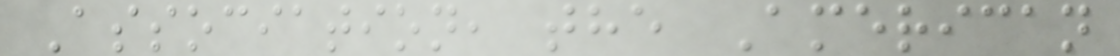Association, the American
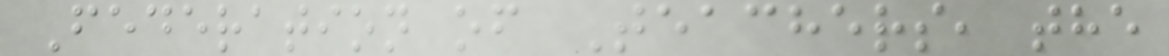Federation of Teachers, the
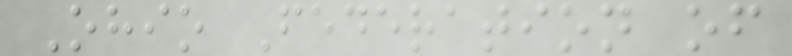Ohio Federation of
